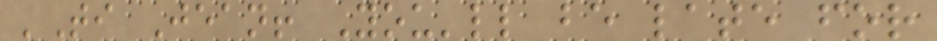'Ti Jean! You'll be late for
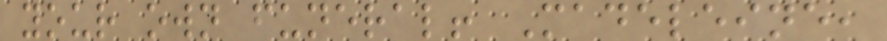your own funeral! Madeleine,
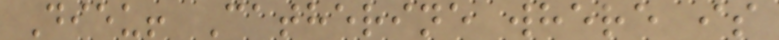Dieu! Catherine where is
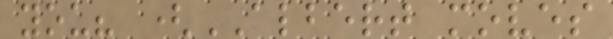you? (ALBERT moves
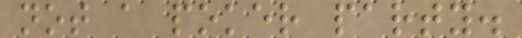not a poker party.
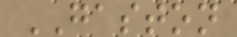GASTON
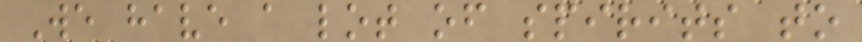We have a lot of spirits to
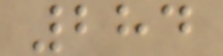284
